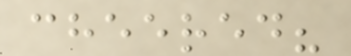cheered?
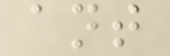ant
